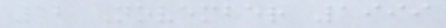12 November 1999
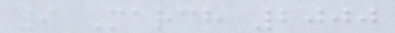9 March 2000
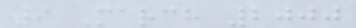9 March 2000
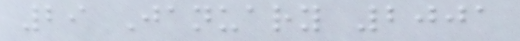29 January 2001
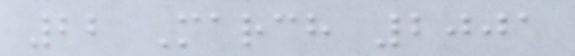22 March 2001
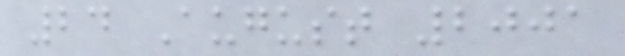24 August 2001
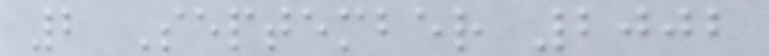2 September 2002
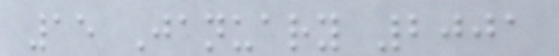15 January 2001
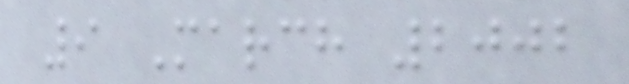9 March 2002
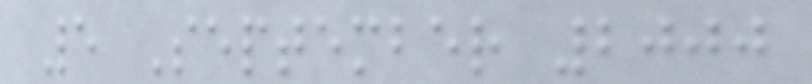5 September 2000
